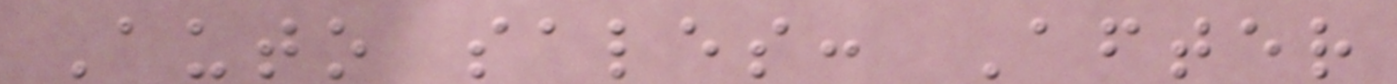Auto sales: After
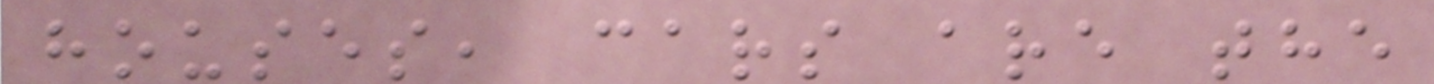houses, cars are the
